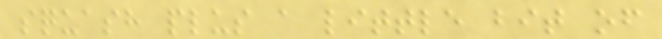squash plus a little bit of
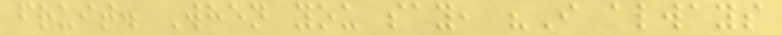fruit. When you say, "I always
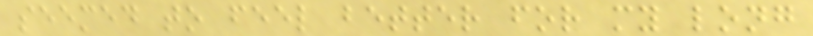seemed to feel better for my long
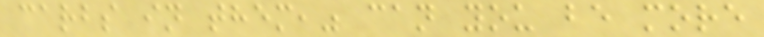carbs in them," can you be more
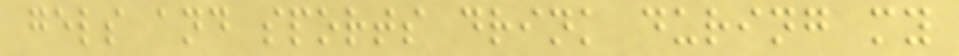gels and sports drink during my
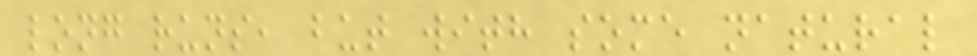long runs, but with some natural
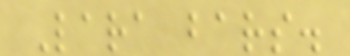Lara bars.
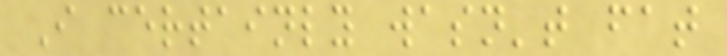I certainly wasn't fat
